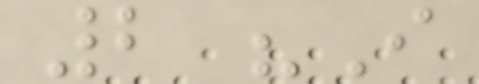2 "I
